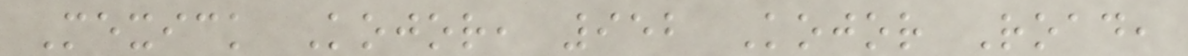Mexick Kojor, 952 Kojor Road,
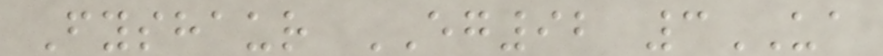Fyshaur EG92 3UA
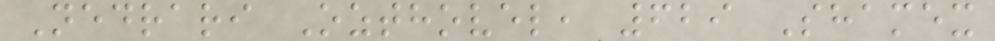Nedrari Ozthovel, 629 Shamex
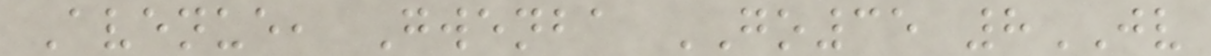Avenue, Gwenba GO35 8JV
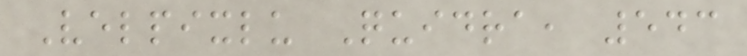Velpixlu Quidra, 543
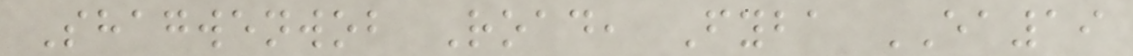Shagwenwob Road, Fyba EA19
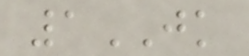1JK
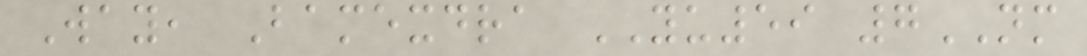Way, Bamexdra YU59 7NM
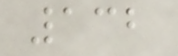132
